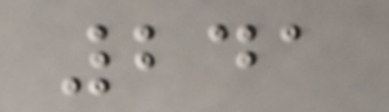241
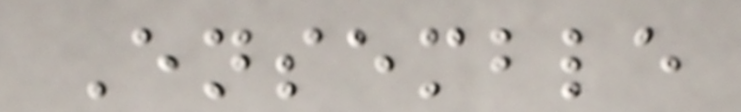Ensemble
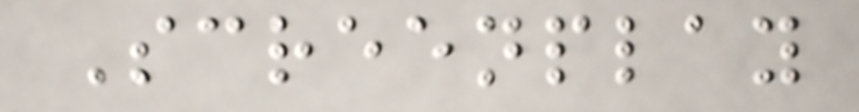Screenplay
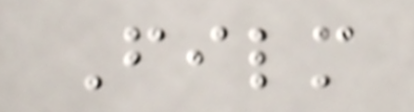Film
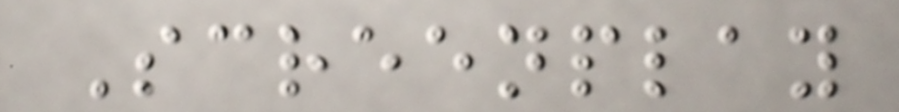Screenplay
